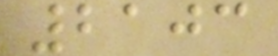2103
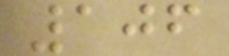106
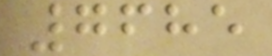7685
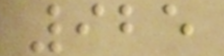925
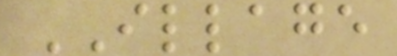ILLAGE
